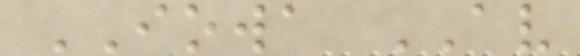IOWA AV
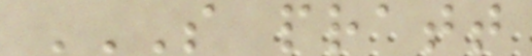S PRATT
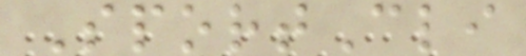SportCli
